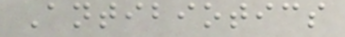Antibiotics
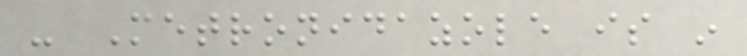- Metronidazole is in
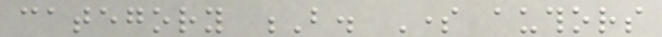category B. Some authors
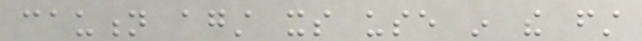caution against its use in the first
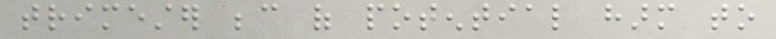trimester because of potential harm to
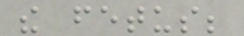the fetus;
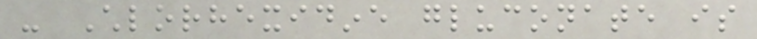- Chlorhexidine gluconate is
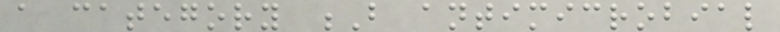a category B antimicrobial
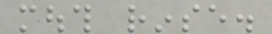mouth rinse.
